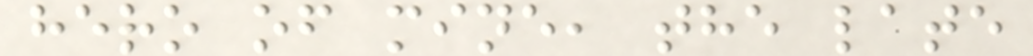hero of mine, the late
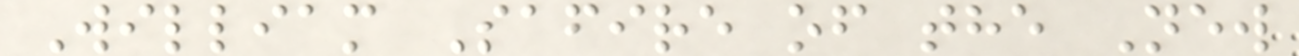William Safire of the New
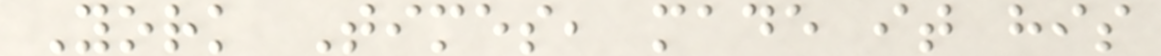York Times, made it his
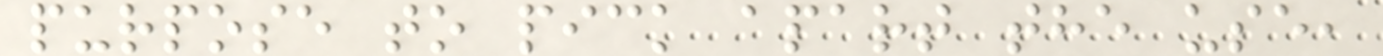purpose to pick apart the use,
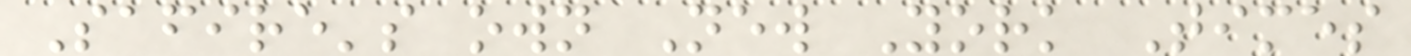Safire's own New York Times
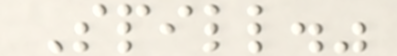Spill."
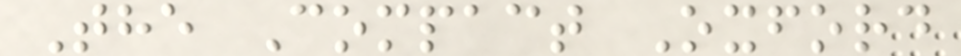The Compact Oxford
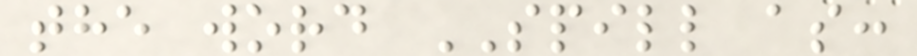the word SPILL as:
